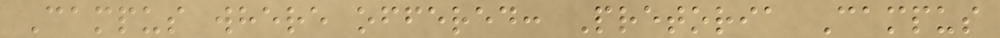Campus where offered: Pretoria Campus
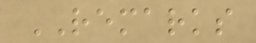REMARKS
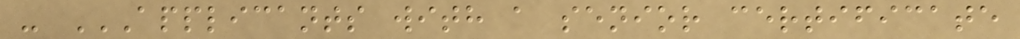- APPLICANTS WITH A SENIOR CERTIFICATE
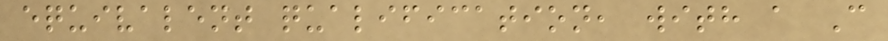equivalent qualification, with a C
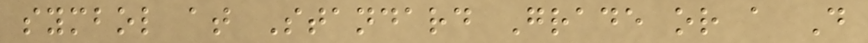symbol at Standard Grade or a D
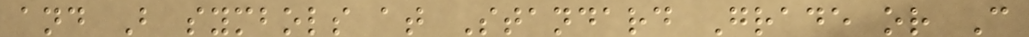and B symbols at Standard Grade or C
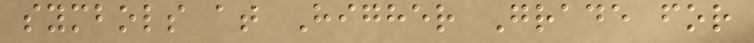symbols at Higher Grade for
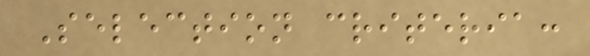Selection criteria:
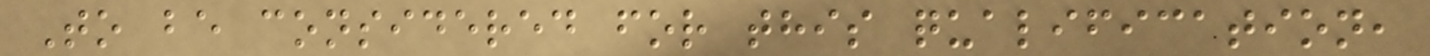To be considered for this qualification,
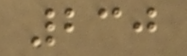230
